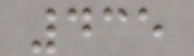435
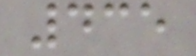435
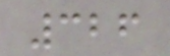326
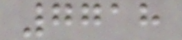7718
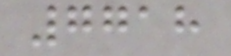7718
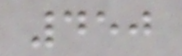450
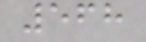568
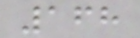168
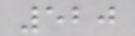520
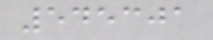545301
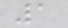1
